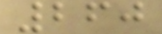260
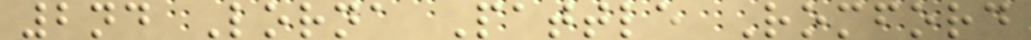2nd Lorna Pattle Romford
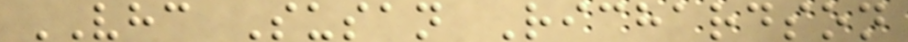VHC Susan Richardson
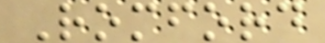Romford
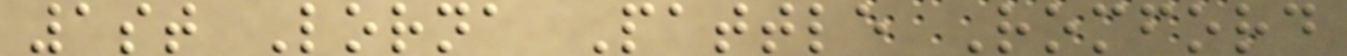1st Lorna Pattle Romford
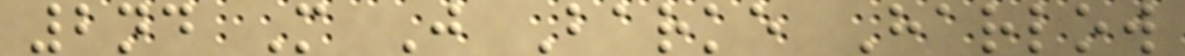2nd M J Barke Harlow
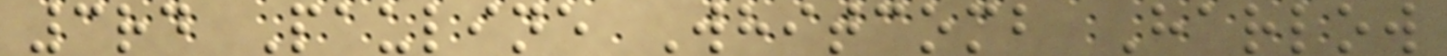3rd Pauline Whitcomb Harlow
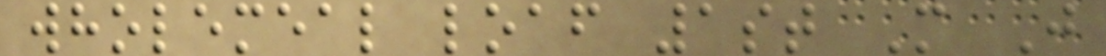wholemeal loaf 1st M J
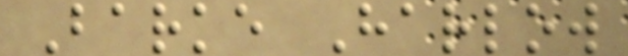Barke Harlow
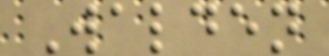Walden
